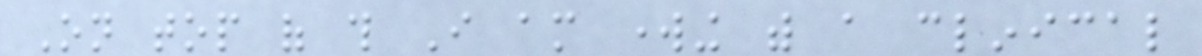On top of this I am working with a clinical
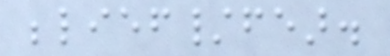belief/fear.
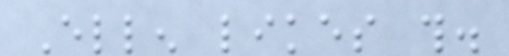Ellen likes this.
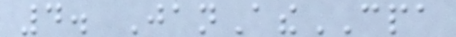4. JanAtheCPA
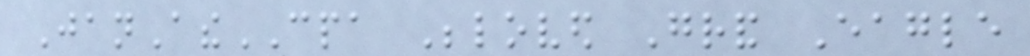JanAtheCPA Beloved Grand Eagle
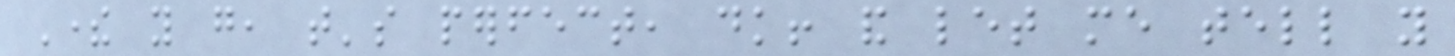There you go, that's perfect, dk! and let me tell you
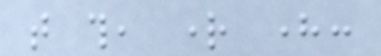that this, right here:
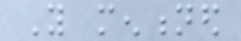You mentioned
